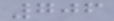706
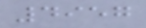4957
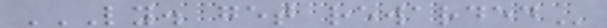LY. GET REWARDED
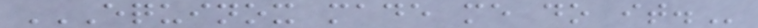EQUINOX MADE ME DO IT.
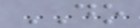DO
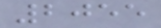2055
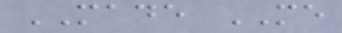MADE ME
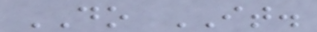DO IT.
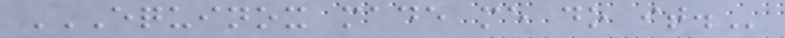EQUINOX MADE ME DO IT.
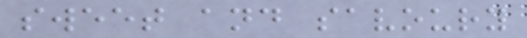sweet and savoury
